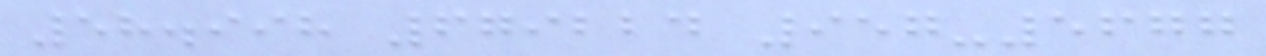58.998 679224 957-5677
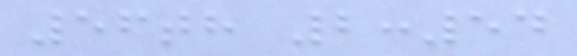56th 2:54
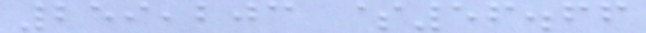259,203 $56.66
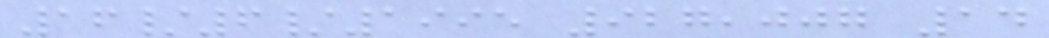16/6/1995 927,007 14
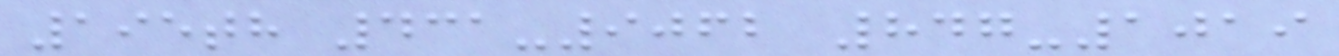195th 431-9062 847-1019
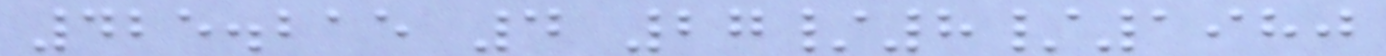425.215 4 27/8/1980
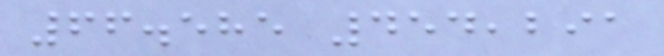66.585 454,291
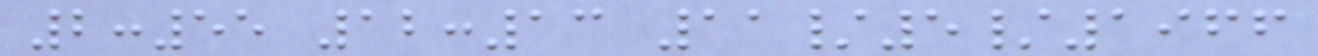2:55 12:13 11/5/1966
